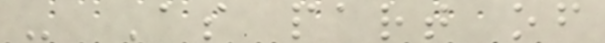- As part of
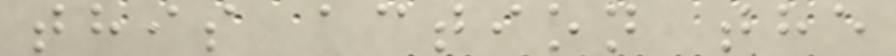this action the
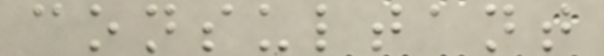consultant
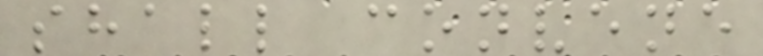shall convene
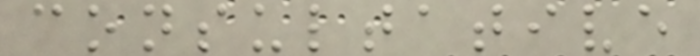consultative
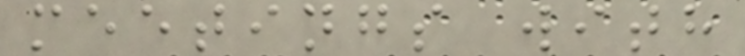meetings with
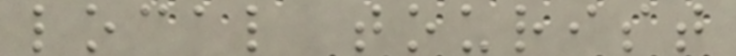local tourist
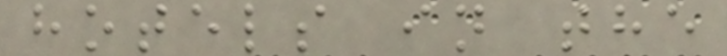hotels in the
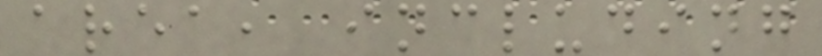area, including
